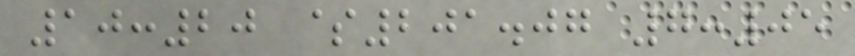10:20 $201.07 7:05
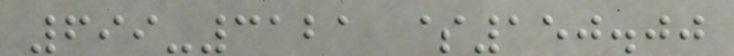699-3121 $150.00
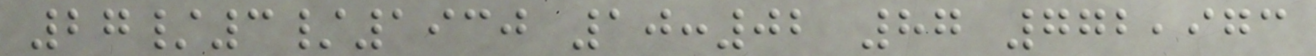27/3/1930 10:02 87 772,973
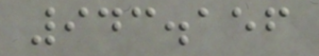943.156
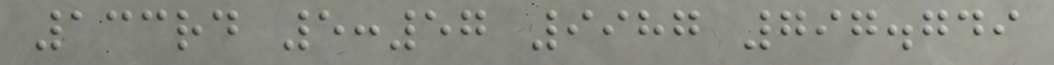133rd 5:57 9987 797.749
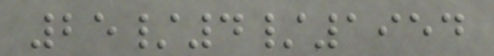25/4/1954
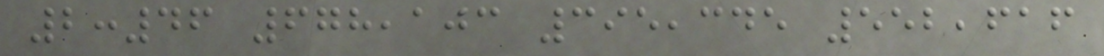2:46 678,103 395,345 552,616
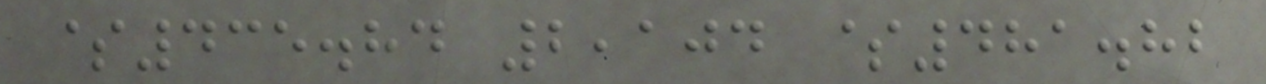$435.84 2,104 $481.82
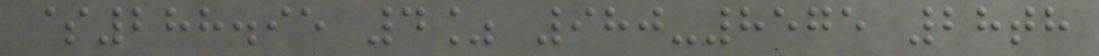$288.95 4% 980-8575 28th
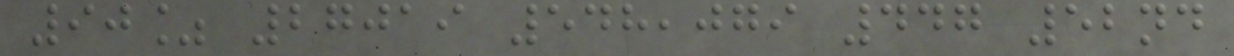90% 27019 548,079 447 52nd
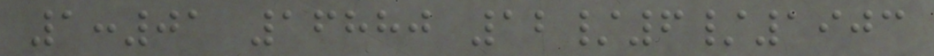1:01 16880 12/6/1903
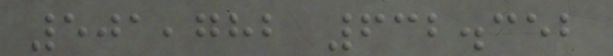501,782 632.352
